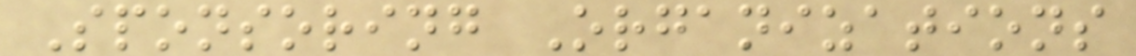Sponsoring Organizations
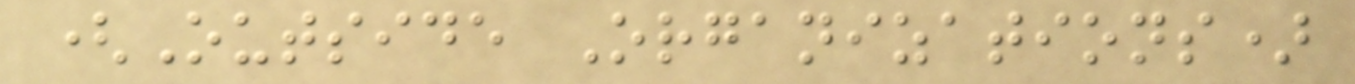(Outside Organizations)
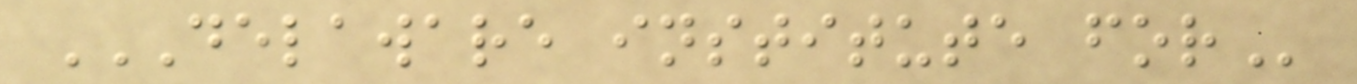DELAWARE INSTITUTE FOR
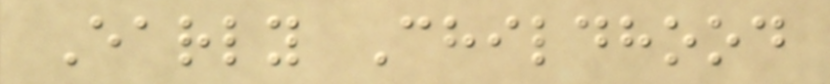Early Childhood
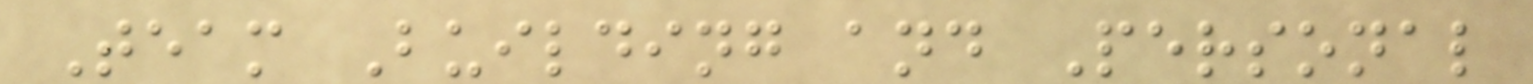Team Building and Personal
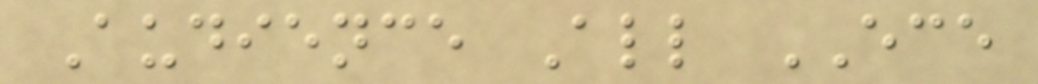Audience All ECE
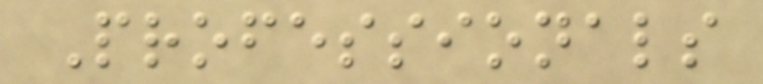Professionals
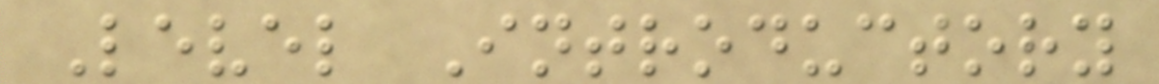Level Introductory
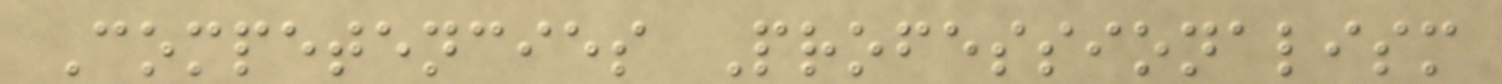Competencies Professionalism
